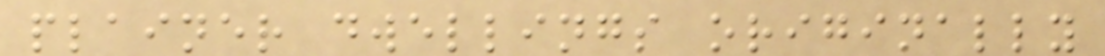plainer dwellings originally
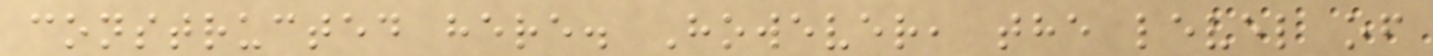constructed here. However, the level of
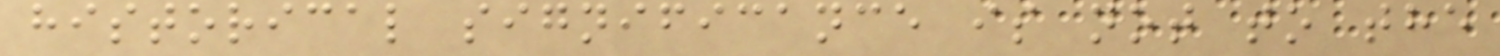historical significance is not to the
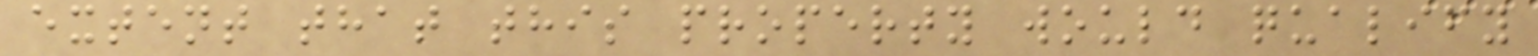extent that this property would qualify
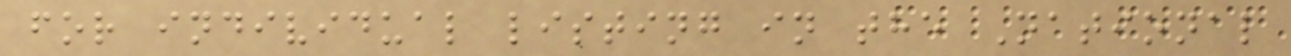for individual listing in the National
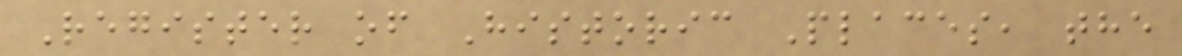Register of Historic Places, the
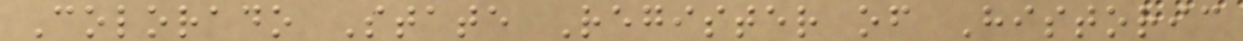Colorado State Register of Historic
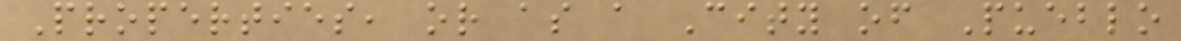Properties, or as a City of Pueblo
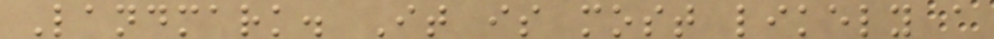Landmark. It is most likely a
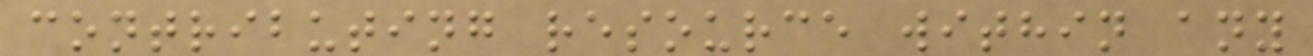contributing resource within any
